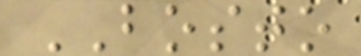BOSTO
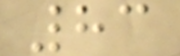83
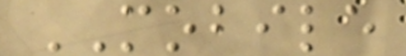MOBILE
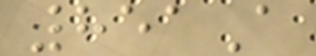851A
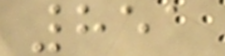851
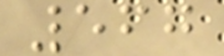567
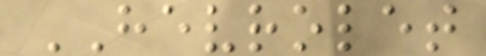HEVROLET
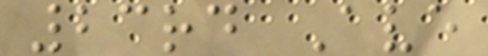23rd Ave
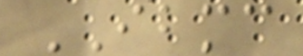IBMC
